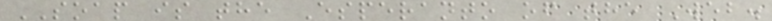SOAP is the Esperanto of the Web.
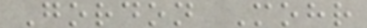Gordon Mohr
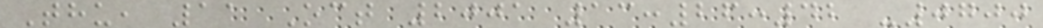Thu, 11 Oct 2001 13:26:42 -0700
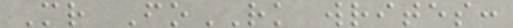Mr FoRK writes:
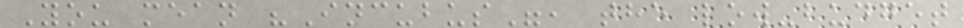You mean "Incubus", the low-budget
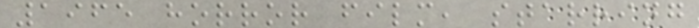1965 horror film, starring
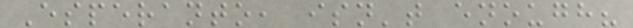Esperanto, isn't enough?
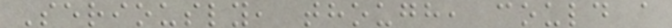Seriously, though, could a
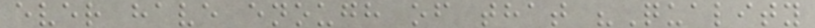ever have enough of that "Quality
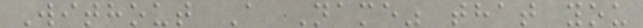Without A Name" that you
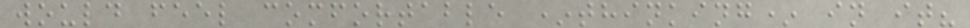would feel comfortable *thinking* in it?
